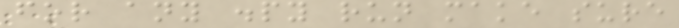for any .py run make sure
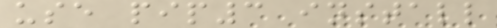use pip3 install
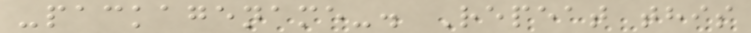-packagename-. Repeat this
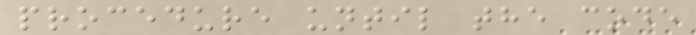procedure until the code
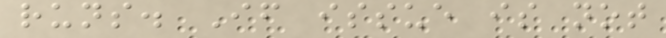runs. If issue is not
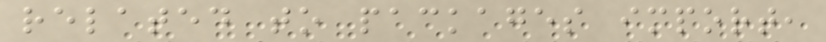related to packages import,
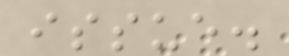issue.
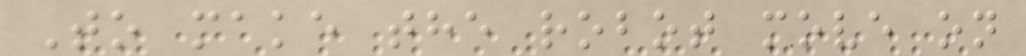To make the robot move on
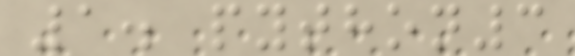1. python3
